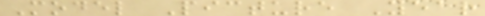Model Picture Year
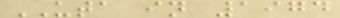UTA in 1974
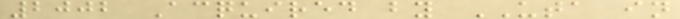2002 Acquired by UTA in
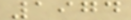1974
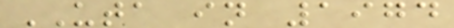UTA in 1974
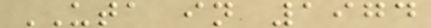UTA in 1974
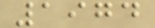1974
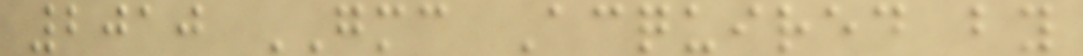2010 GMC Acquired by
